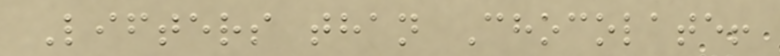Lifters than Chocolate!
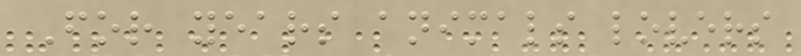For years animals lovers
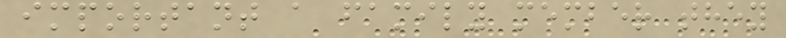important a family member they
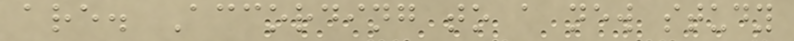are. According to a new study
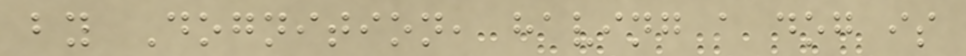by Dognition, having a dog is
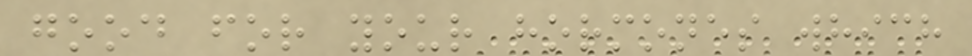good for your hormones which
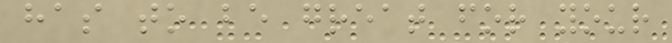has to be great for your
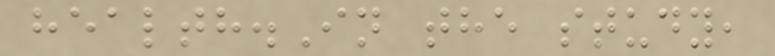health.In the study,
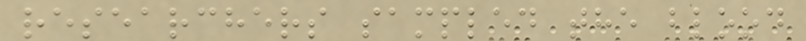researchers sampled the blood
